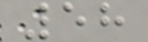58
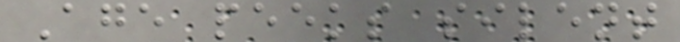Age peeks silent
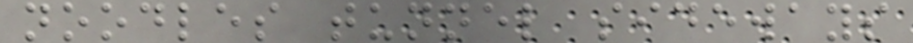noodles tunnel sideways
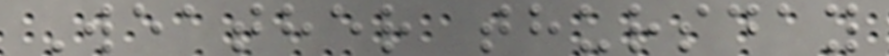Weather thursday
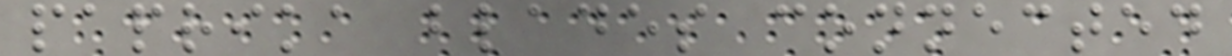paprika blades connected
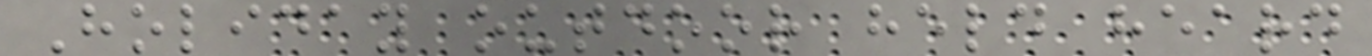Holiday outdoor held heard
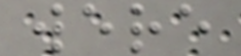were
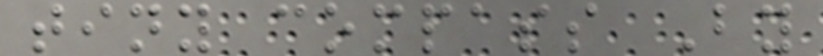tiny compass By
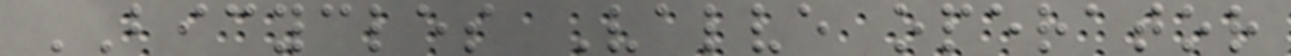BICYCLES Valve operator
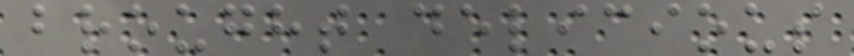brought delicious
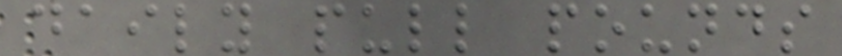daily pull pounds
